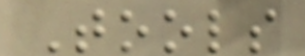Tools
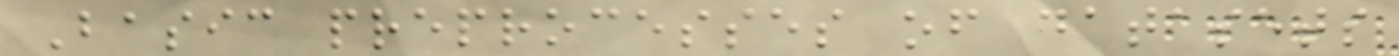Basic preprocesses of datasets
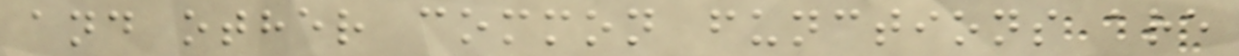and other common functions are
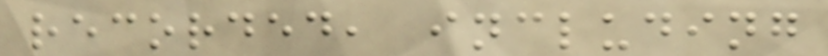recorded, including
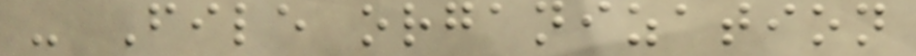- File organization
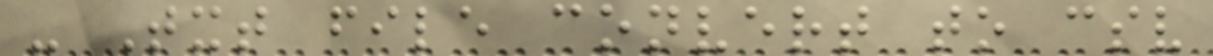- Txt file convert to csv
